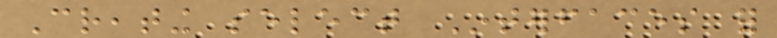Creating select Interfaces for
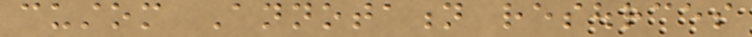custom Annotation resources
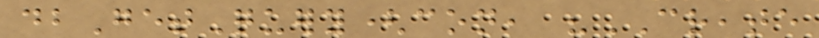dbGetQuery(con, "CREATE
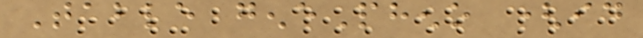Table genePheno (id
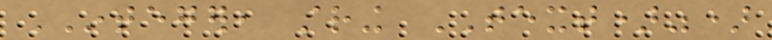INTEGER, string TEXT)")
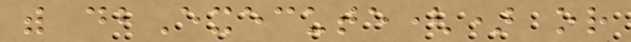with dbExecute() or
